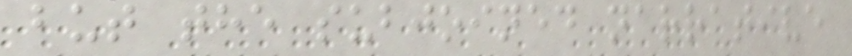but the subjoined narrative
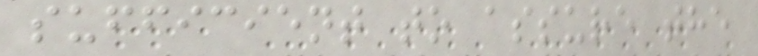sufficient to assure the
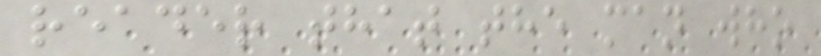reader that the man who
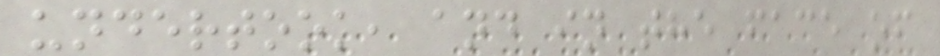undertook, and in the face of
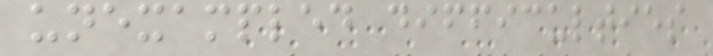unexampled difficulties
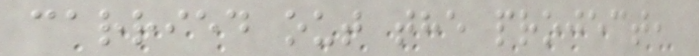carried out the project,
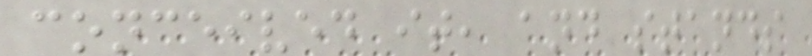conceived it, and stands
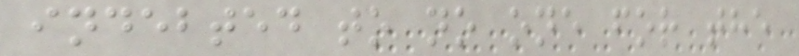indebted to no one for the
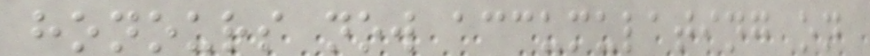honours now accumulating on
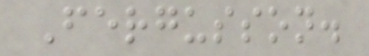Fergusson.
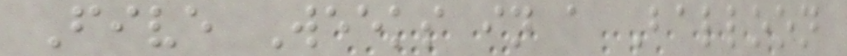Five Weeks in a Balloon
